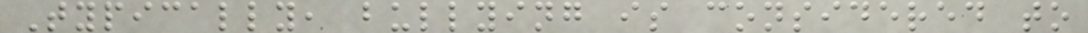Typically, bullying is considered to
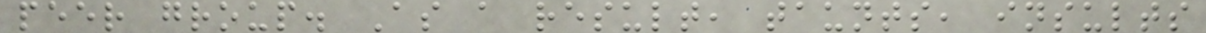peer group. As a result, taunts, insults
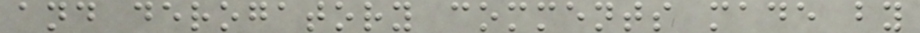and derogatory comments made by
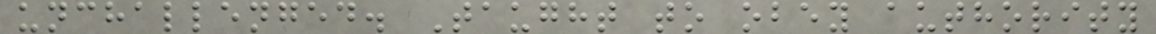unchallenged. Taught to obey authority
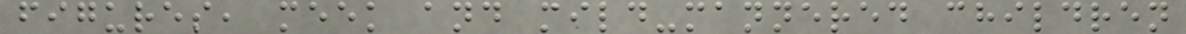figures, meek and mild-mannered children
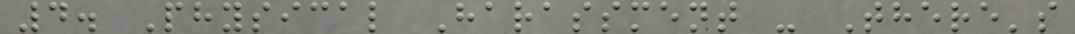4. Physical Harassment - There's
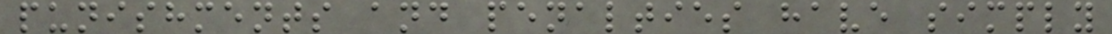punishments and penalties have simply
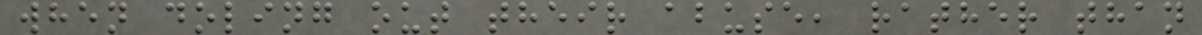when doling out their abuse, rather than
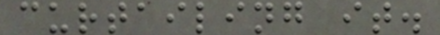curtailing it.
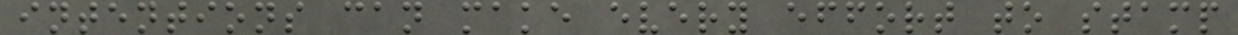intentions can make every effort to stamp
